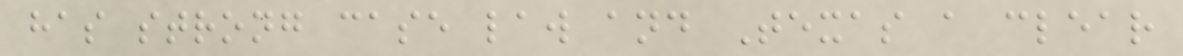has strong case law and Texas a clear
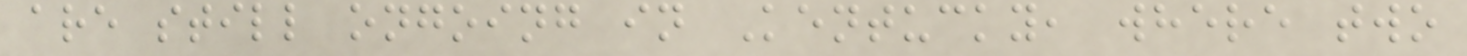are still ongoing in Kentucky, where two
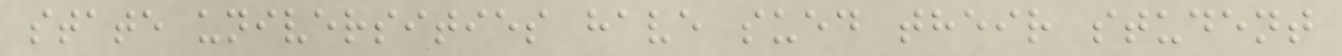state universities have sued their student
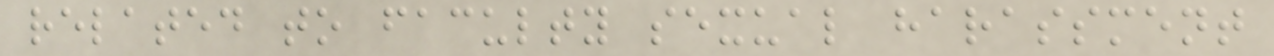related to faculty sexual harassment
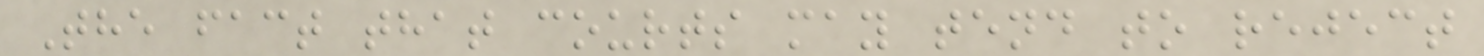The fact that courts may tend to reject
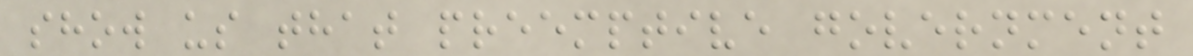show us that preemptive government
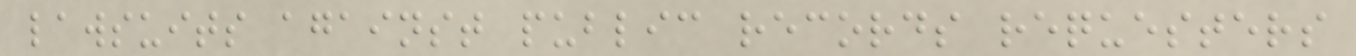lawsuits against public records requesters
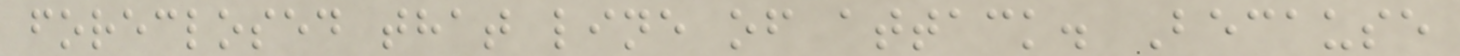foreclosed that line of attack. Because
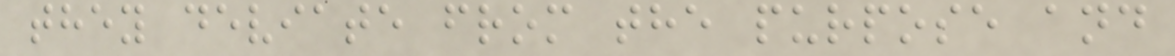they deviate from the purpose and
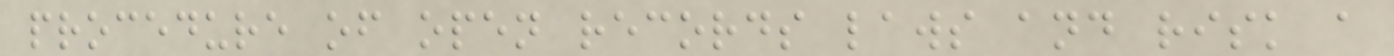procedure of open records laws and risk a
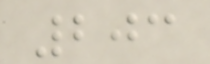203
